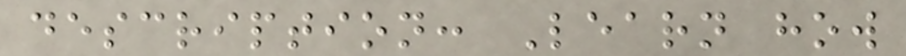description: Learn how
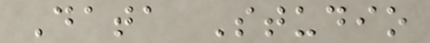Data Studio
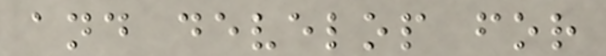and develop for
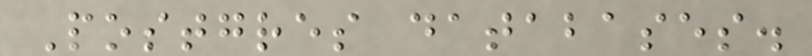Postgres databases.
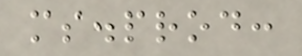ms.prod:
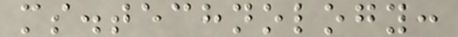ms.technology:
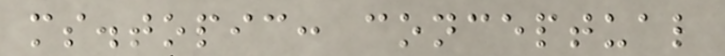ms.topic: conceptual
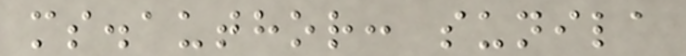ms.author: sunila
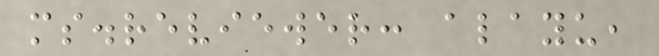ms.reviewer: alayu,
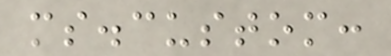ms.custom:
